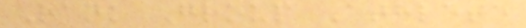Rank Group Athlete
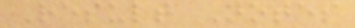Result Notes
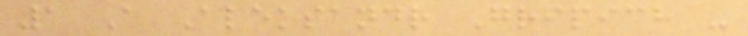1 A Aleksandr Gripich -
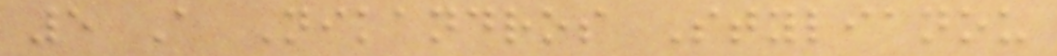5 A Nikandros Stylianou
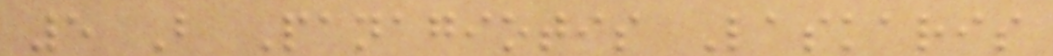5 B Panagiotis Laskaris
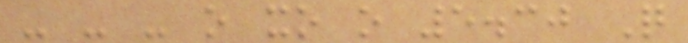- - - o xo o 5.30 Q
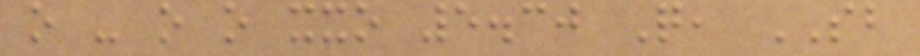o - o o xxo 5.30 Q, SB
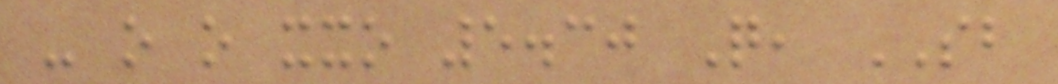- o o xxo 5.30 Q, SB
